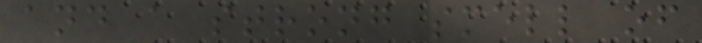and a strong smell of
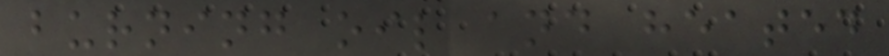burning oil and heated
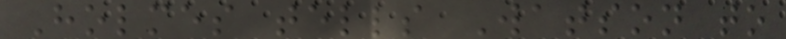Holmes tells Watson to
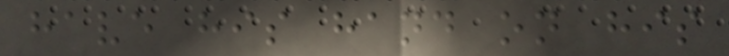have his hand on his
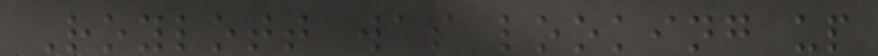Roylott was looking up
